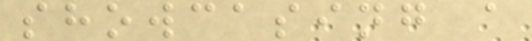showcasing a
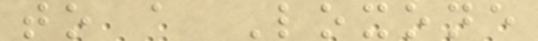to a Loxone
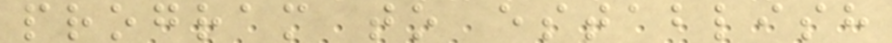program to establish
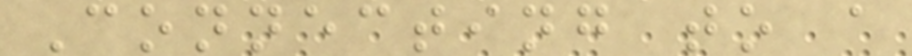Connecting to a
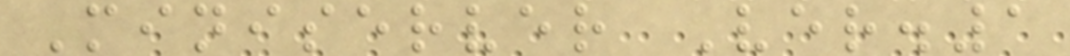Miniserver Ver.1
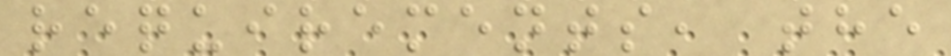requirements, the
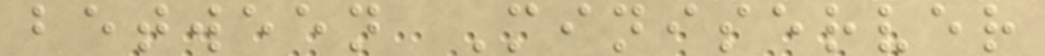between Miniserver
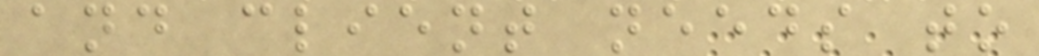and client needs to
